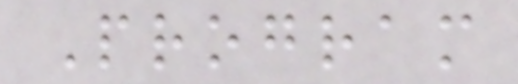Program
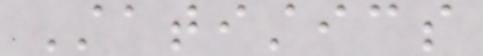Statistics
